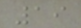19
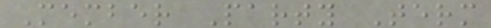Member Party Term
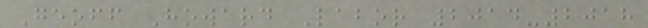Geoff Howard Labor 2014-2018
